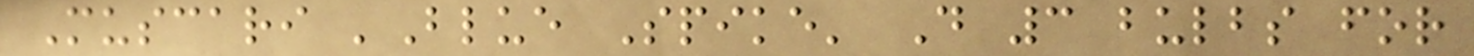Muscari 'Blue Spike' D 3 bulbs for
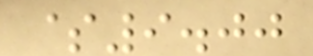$9.00
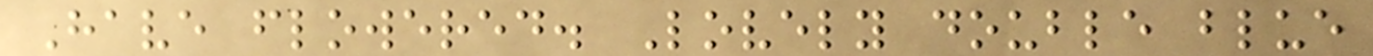Have flowered. Lovely double blue
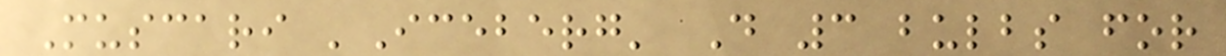Muscari 'Iceberg' D 3 bulbs for
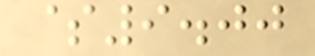$9.00
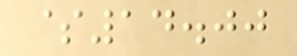$14.00
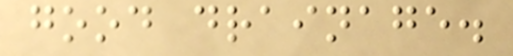good drainage.
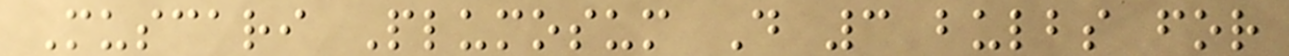Muscari Plumosum D 3 bulbs for
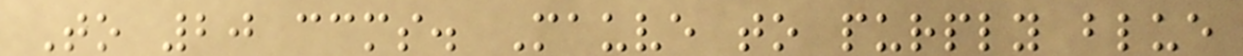To 20 ccms. Mauve to purply blue
